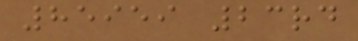85959 23rd
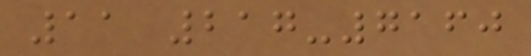11 217-7160
